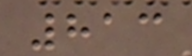813
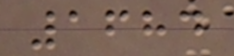1684
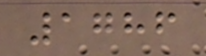1786
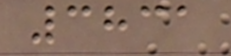3831
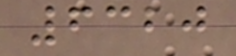6320
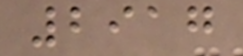2917
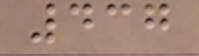437
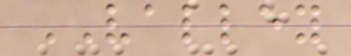VALLEY
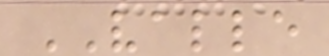VALLE
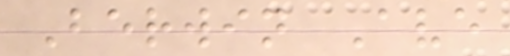Berwin Ave
